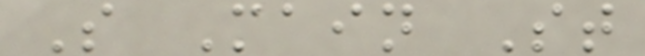S Main St
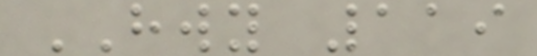HWY 119
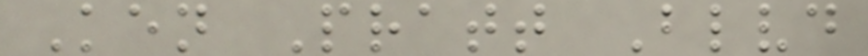Ken Pratt Blvd
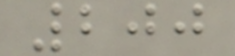200
